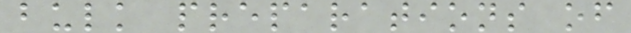bulk preparations of
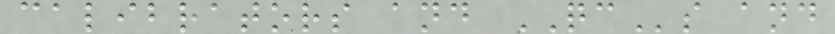calibrators and QCs and
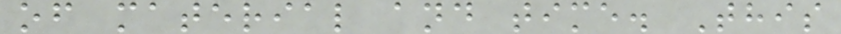of material and time. This
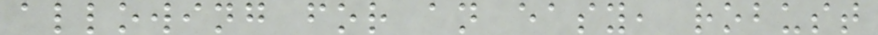allowing for an easy, robust
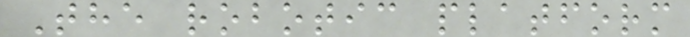The robotic platform
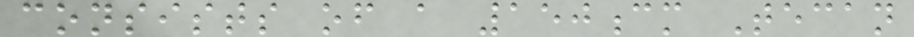consists of a 150cm Tecan
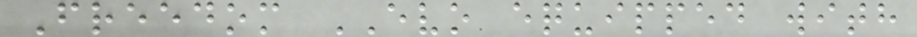Freedom EVO equipped with
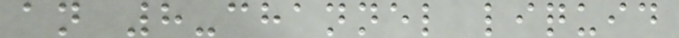an 8-channel liquid
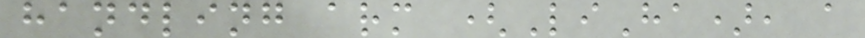handling arm (LiHa), a
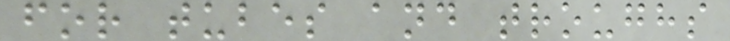for tubes and troughs
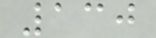130
